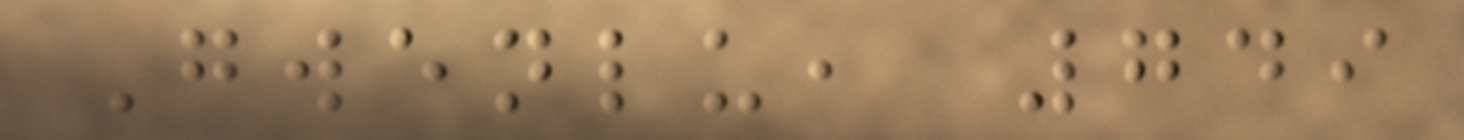Gwenlu, 749
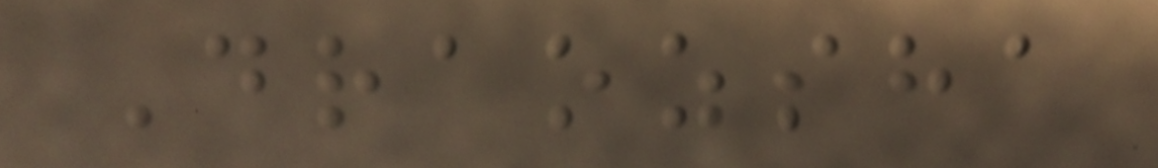Draozsha
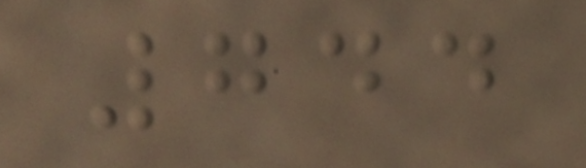744
